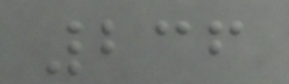236
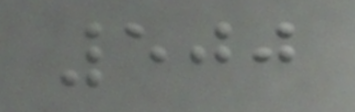500
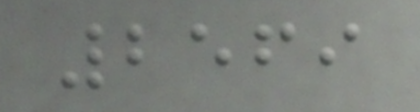2569
